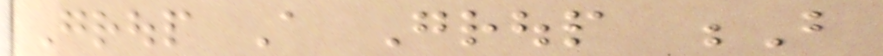Group A Group B
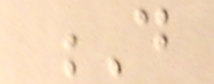D
